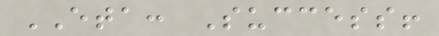ETA: Success!
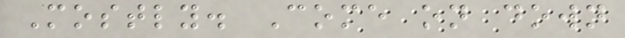Mostly. Come on down
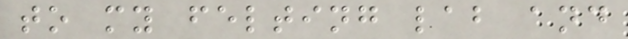to my felting lab and
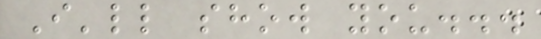I'll show you...
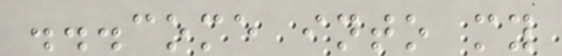...come into my
